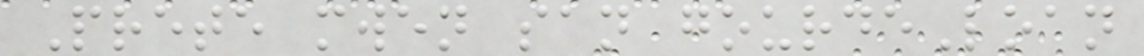Prete mwen san gourdeLoan
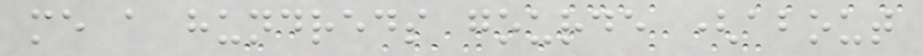me a hundreds gourde (about
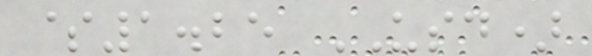$1.25 USD)
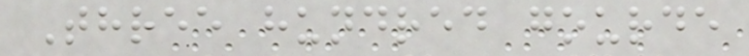Three hundred gourde
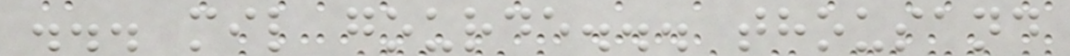... mil gourde... thousand
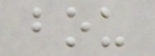bou
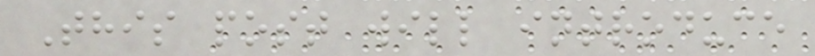This post will introduce
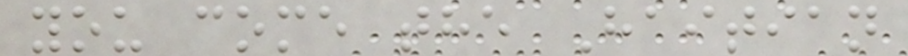you come the Haitian
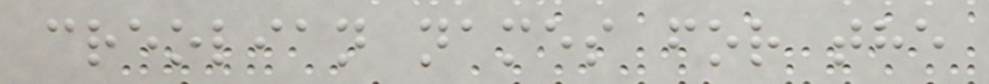creolian names for the
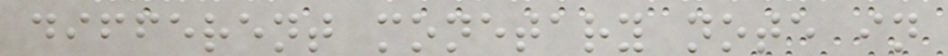different monetary note in
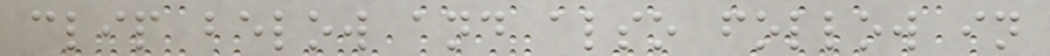clip below and also follow in
